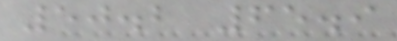50.2 65.9
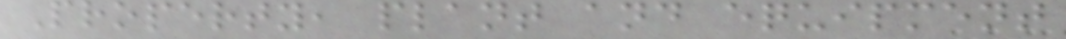Property, plant and equipment
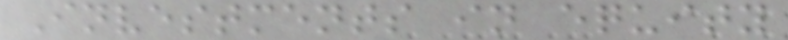Investments in equity
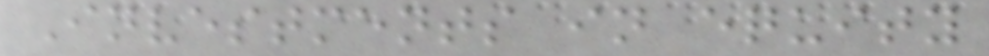Investments in equity
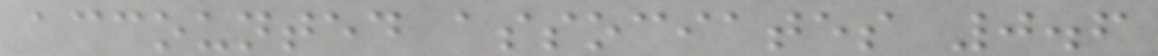accounted associates 0.6
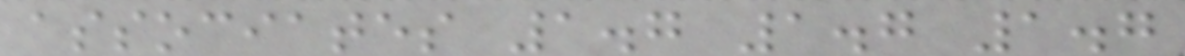associates 1.7 1.7 1.7
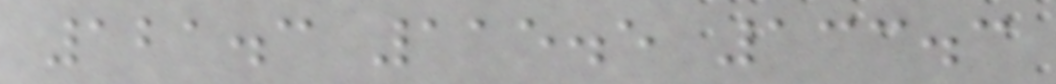121.3 115.5 133.3
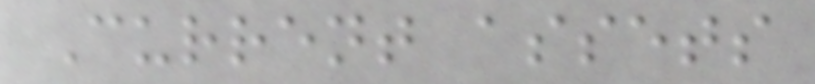Current assets
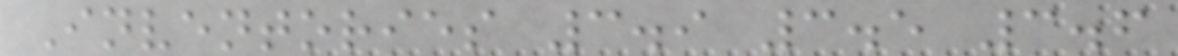Inventories 3.9 3.5 3.6
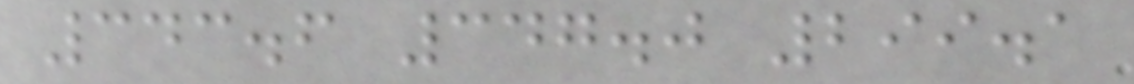343.6 347.0 299.1
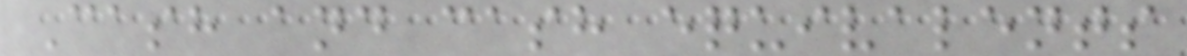Cash and cash equivalents
